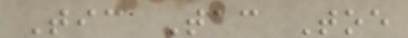Tic Tac Toe
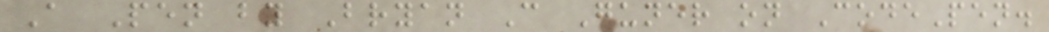A Pen by Bryan C Guner on CodePen.
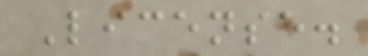License.
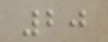20
